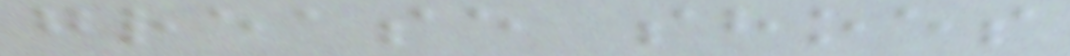grease shoes
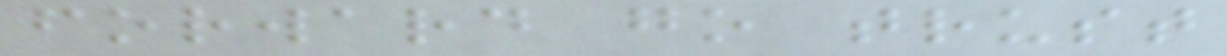forward go trust
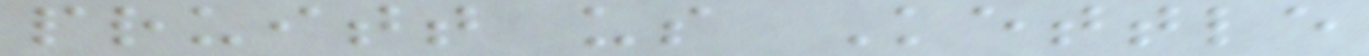pruitt us Kettle
